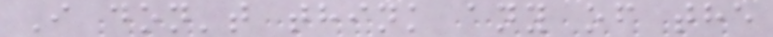I don't think any of the
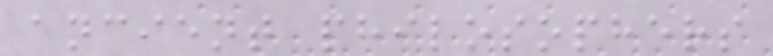ancient philosophers
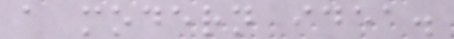a modern idea.
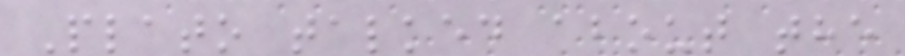Plato talked about the
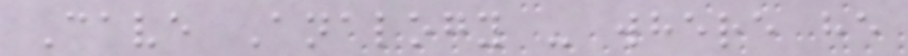Cave Analogy - where he
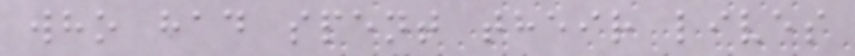who had spent their lives
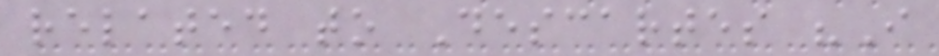related to Descartes "I
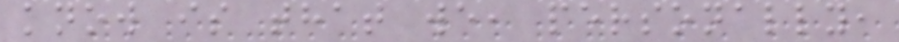know is that we, personally,
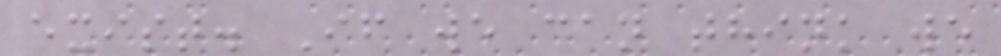exist. If we can think we
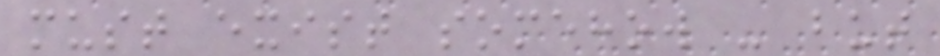must exist somehow - but
